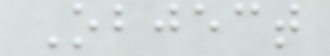Object
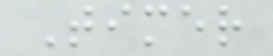Timer
